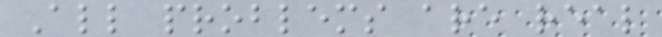All problems are real
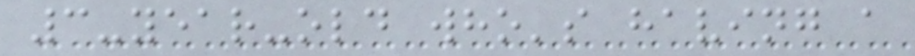3-year-old who's having a
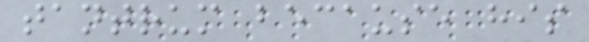tantrum because his
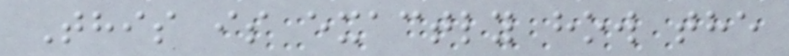This is exactly how the
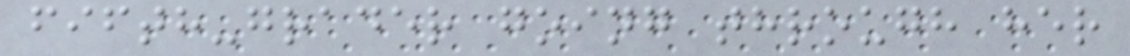fifth-grader going through her
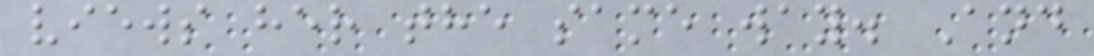views her the same way. And
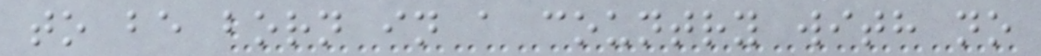to be born in a country with no
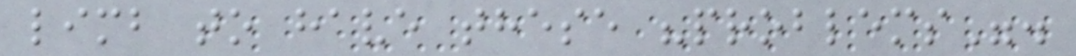limb to have these "problems".
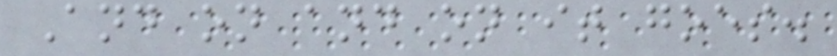And on and on it goes.
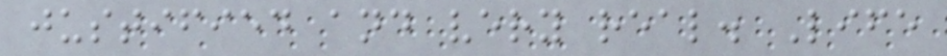justified and very real. Life
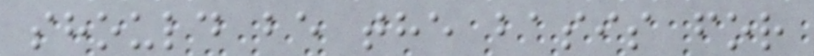should be the basis for
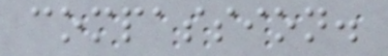compassion.
